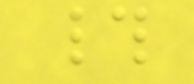#
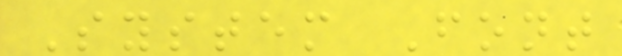System Font
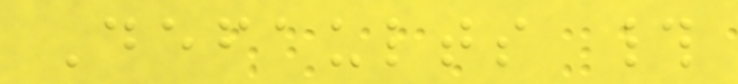Defaults #
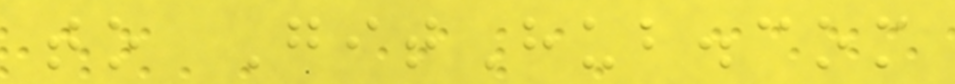to GitHub.com
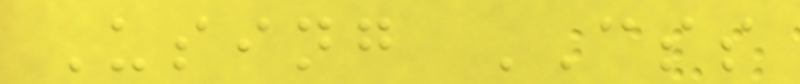Using CSS
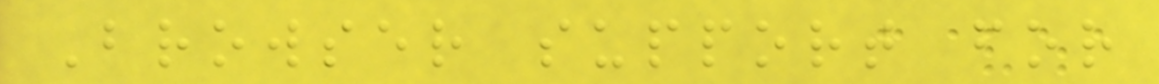Browser support for
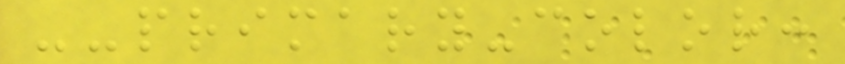--primary-color:
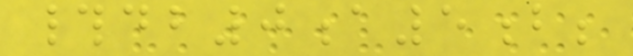#db0a5b;
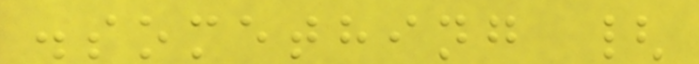.something {
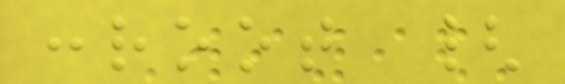:root {
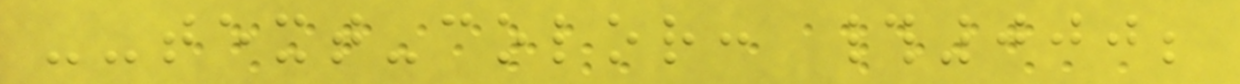--text-color: #000;
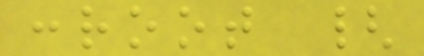:root {
